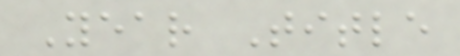Year Title
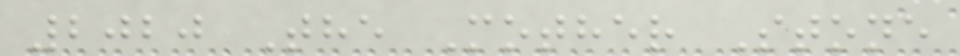2020 The Mother Stone
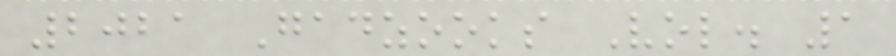2021 Gadzooks Vol. 1
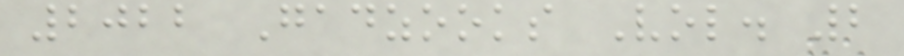2022 Gadzooks Vol. 2
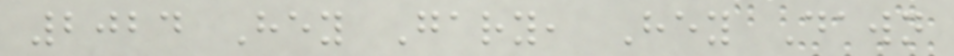2024 Hey Gary, Hey Dawn
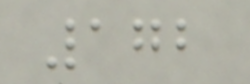172
